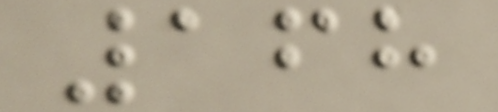168
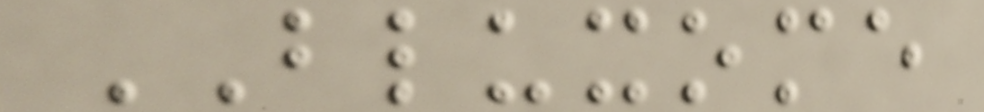BLUXOME
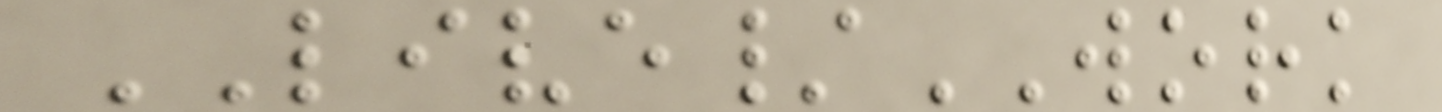LIVE/WORK
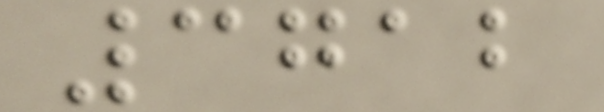3712
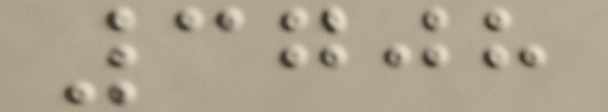3708
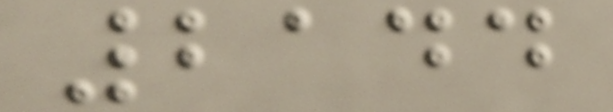2144
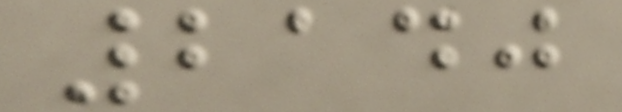2140
